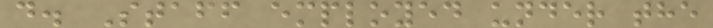d. Staff employed under the
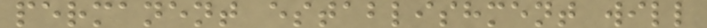permanent establishment will
